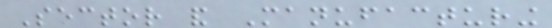Sector and Manufacturing
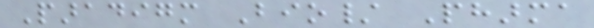Paradigm Bio/ Pharma
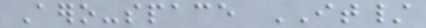Aero-space IT/
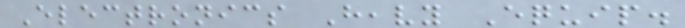Electronics Heavy Equip.
